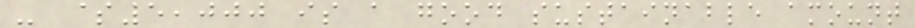- $5,000 is a good sustainable amount
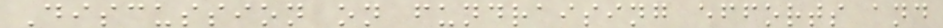Discussion on fundraising efforts and
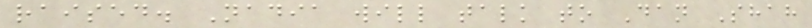raised. Nadia will talk to Dan Shah
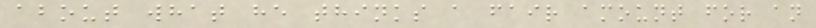about what he thinks a fair amount for an
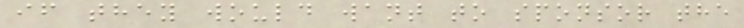if they would want to sponsor the
